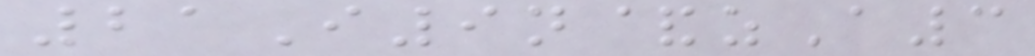21I9n&zA3
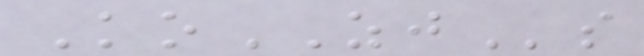KoZJs
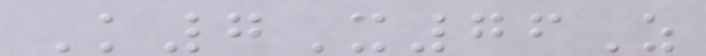K7X76Z
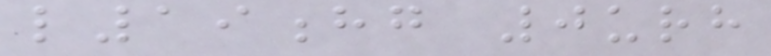l19hg 0urh
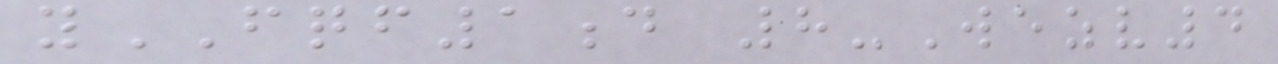yFQF1d 8-Wezv4
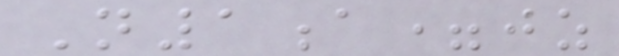N1a=jz
